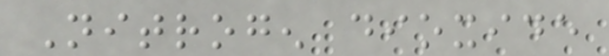Nitrogen dioxide
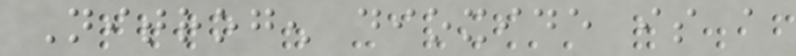Nitrogen dioxide is a
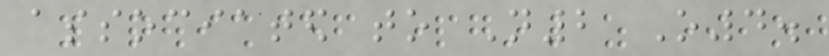associated to N2 O4.
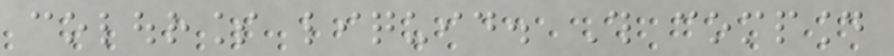colourless liquid. This compound
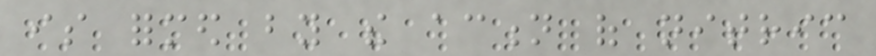is formed by the action of nitric
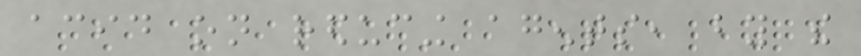acid on reducing agents, by the
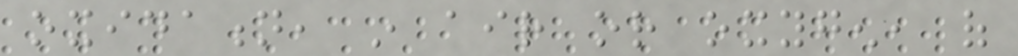oxidation, in air or oxygen, of
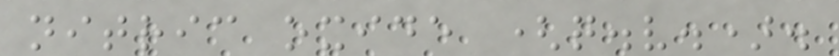nitric oxide (q.v.).
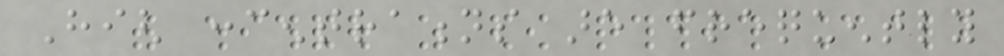High concentrations are frequently
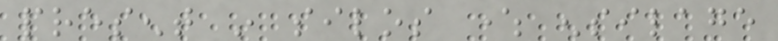present in silos where ensilage
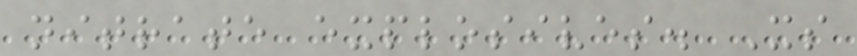nitrate explosives. Its
